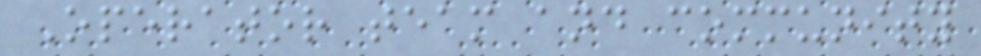Operator team and community
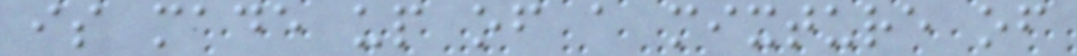is made up of a mixture of
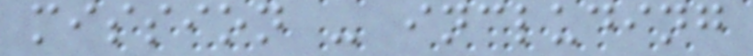mission - including
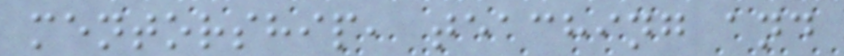mentorship, teaching and
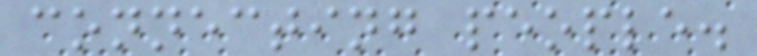connecting people.
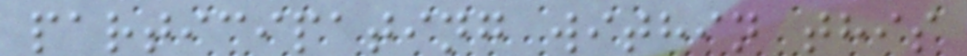participating within this
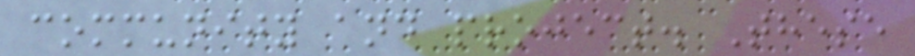community and project. These
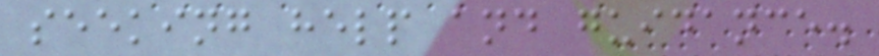seeking help and guidance.
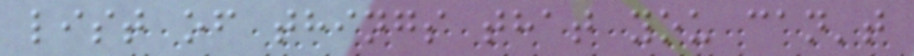list of things that you can't
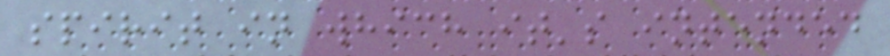spirit in which it's intended
